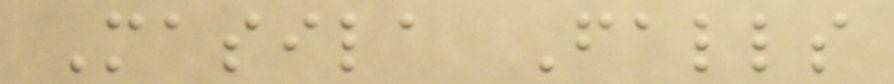Masila Falls
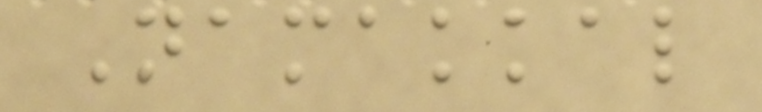Namakkal
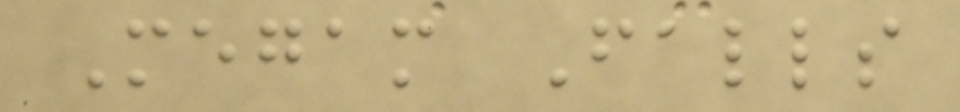Megam Falls
